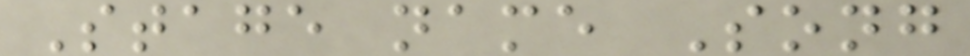Stage name Song
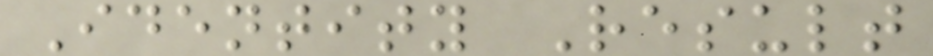Identity Result
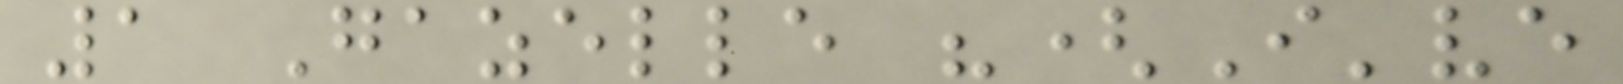1 Gazelle "(I've
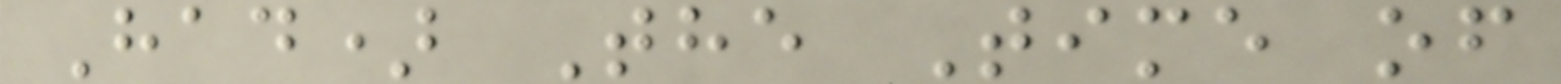Had) The Time of
